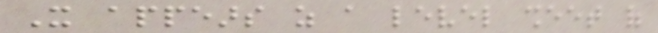It appears as a level sheet of
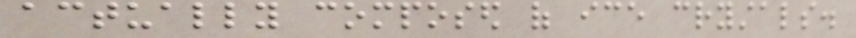actually composed of ice crystals.
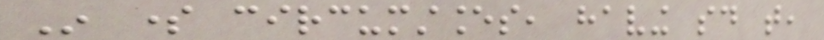In some circumstances, having said that,
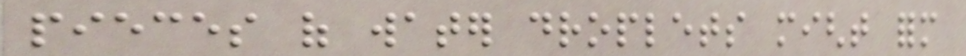pieces of water droplets might form
